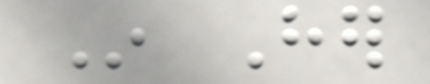In Her
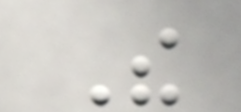The
